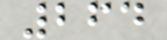264
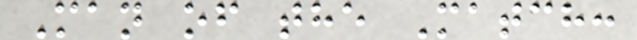Man of the Match:
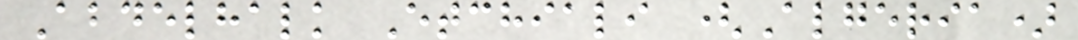Abdelhalk Etchiali (Algeria)
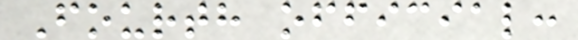Fourth official:
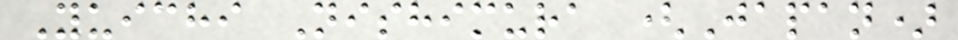Yuichi Nishimura (Japan)
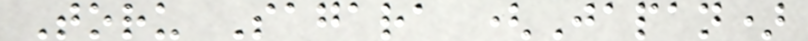Toru Sagara (Japan)
